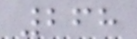268
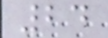24
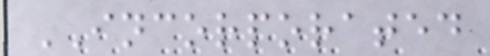INCORPORATED
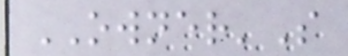OWNER'S
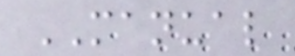MANUAL
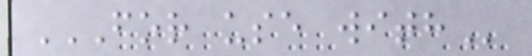FOR USE WITH
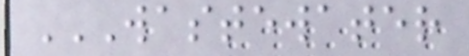WASTEWATER
